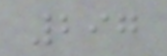297
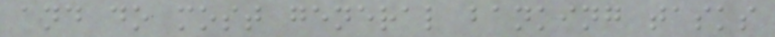and do most general banking tasks
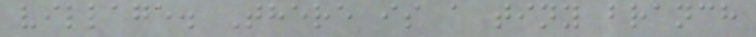village. There is a tiny branch
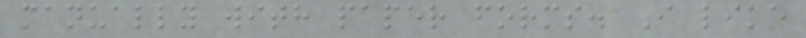manually with paper forms. I like
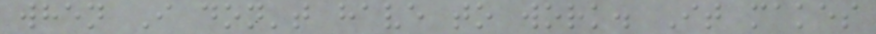when I don't have to work. It makes
